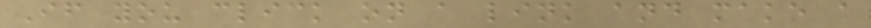If you click on a link and make a
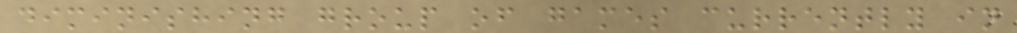diminishing group of games currently in
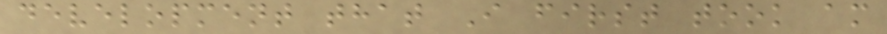development that I first took am
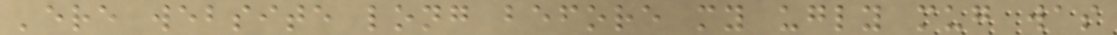'ere website long before my ugly mug was
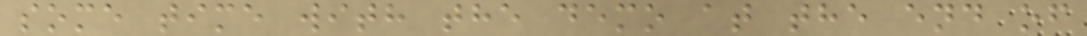some time with the demo at the end of
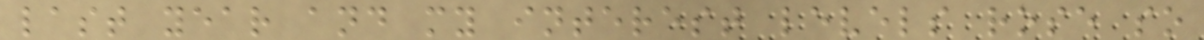last year and my interest levels rose so
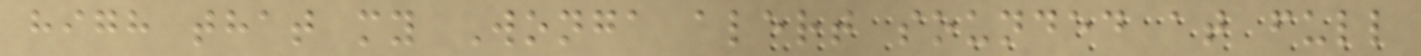high that my Wonga alert sounded at full
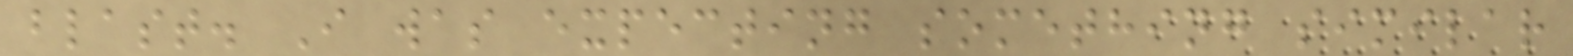blast. I was expecting something similar
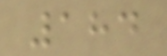184
